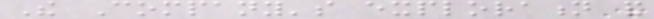The Company's exploration and
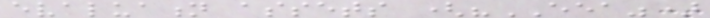evaluation assets ("EEA")
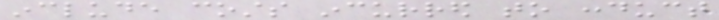include costs incurred to conduct
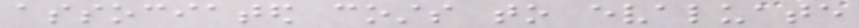associated costs to evaluate
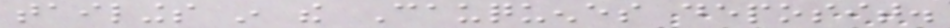tailings in the Cauquenes deposit.
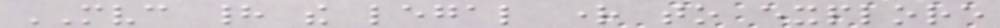MVC had the legal right to explore
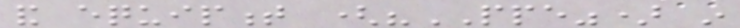and equipment ("PPE") in
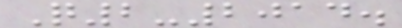Q2-2014.
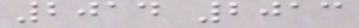2014 2013
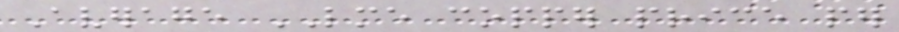Average LME copper price per
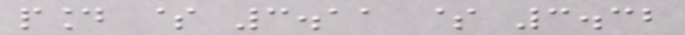pound $ 3.11 $ 3.32
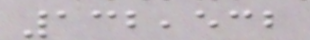132,532
